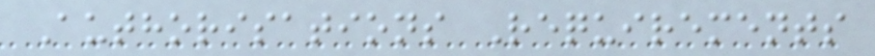Authorisations Requirements
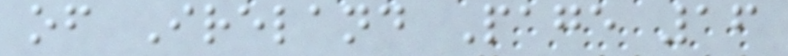of Ireland Page 16
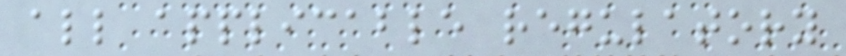all applicable regulatory
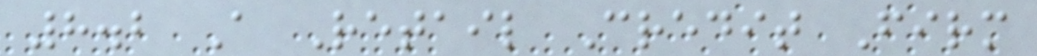8.2 A Retail Credit Firm
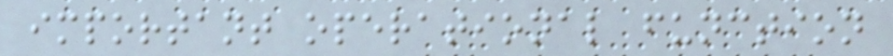important operational function
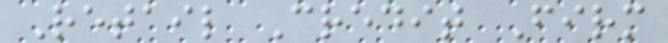Retail Credit Firm
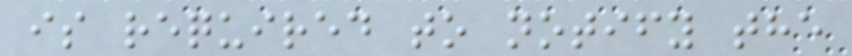is required to notify the
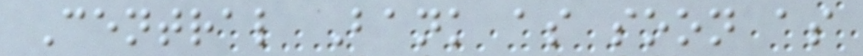Central Bank as soon as
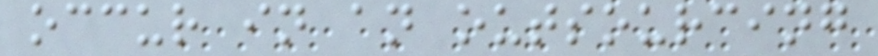occur in an outsourcing
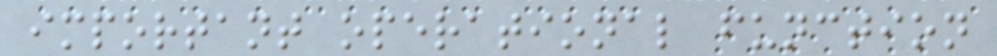important operational function
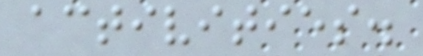activities.
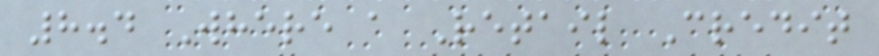8.4 Where a Retail Credit
